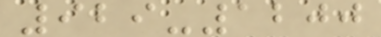929-1200
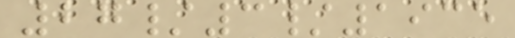27/3/1935
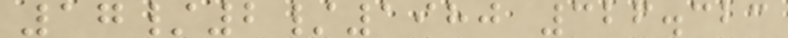17/2/1980 326.323
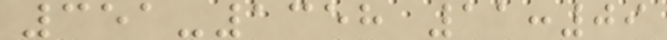351-1358 11:09
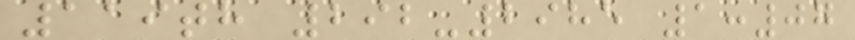119th 292-2985 1:07
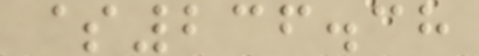$236.38
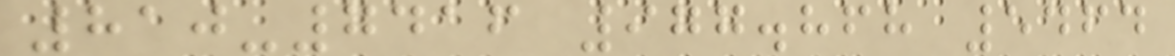810-7416 977.868 5464
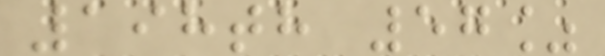198th 57%
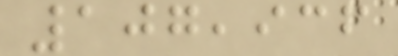107,936
